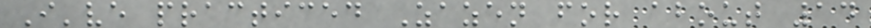I've practiced Zazen for about 14
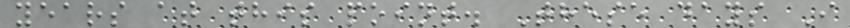years at this point. These days I
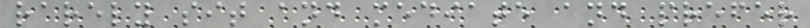rarely sit and mediate and prefer
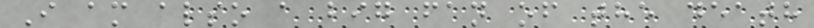I am also a big fan of the death
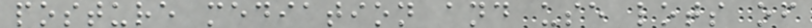posture mediation and use lots of
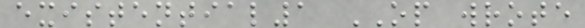existential1 OP wrote
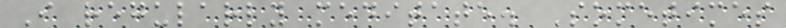I regularly meditate. Sometimes
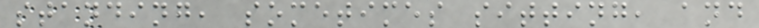standing, sometimes sitting, and
